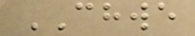CHWE
